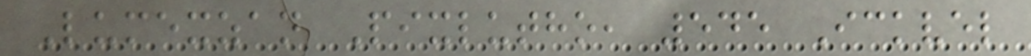Lumexzan Pixlutho, 545 Ickvel
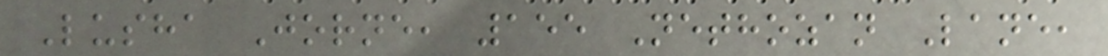Lusha Jorne, 155 Nethozan Lane,
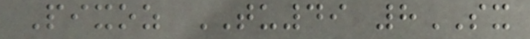Pixoz TU49 8SX
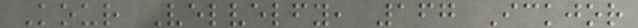Kour Velvelfy, 167 Ickjor
